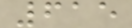615
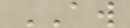AW
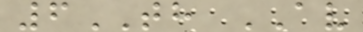6TH AV
